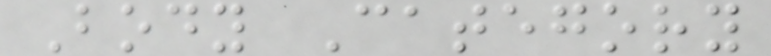Body Category
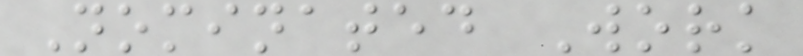Nominated Work
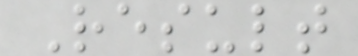Result
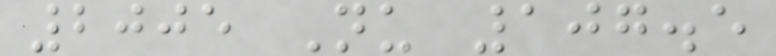2005 Nu 107.5
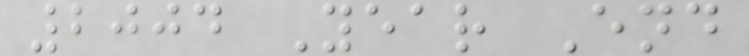2004 Year End
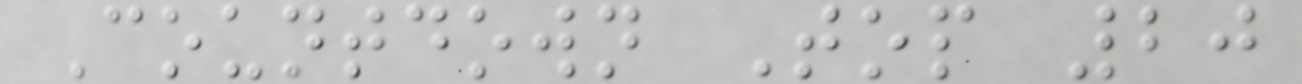Countdown Top 20
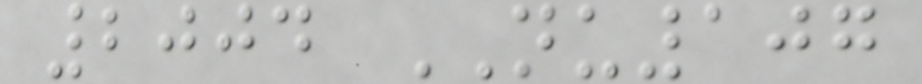2004 NU107
